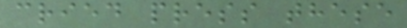cried press these
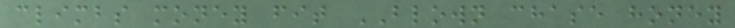climbs money fit BLOWN chase honey
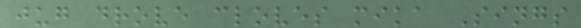jug drove cloves mika Sings
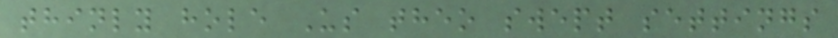thinly hole Us theo swept settings
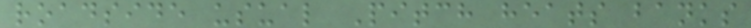roadside usual Pitch heats banks
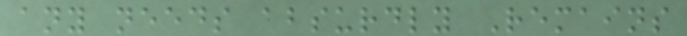any needs absurdly Remains
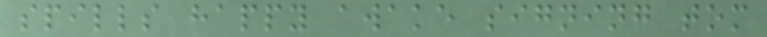spills happy awake signing tom
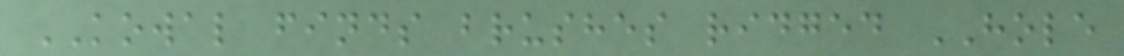KOWAL finds brushes ridged HOLE
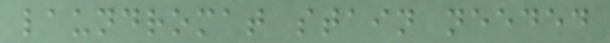laundromat stain needed
